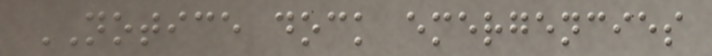NOTICE dock emergencies
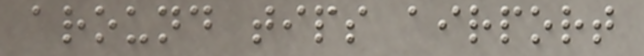around tips airport
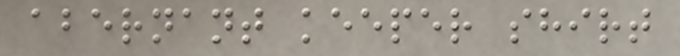abernant keeper shirt
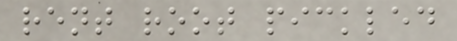rent root pickled
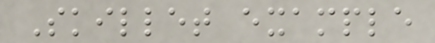Skillet example
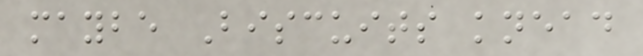maybe Biscuits knead
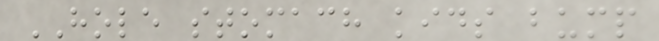HOLE stomach kids bump
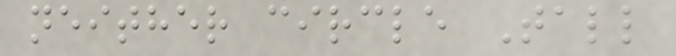neither circle Tall
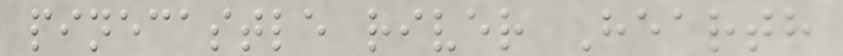pinecastle river Hearth
